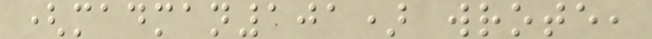(madman101) wrote,
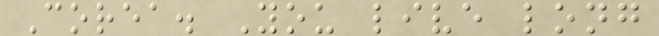Corea. You live long
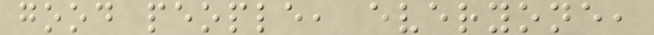good people, everyone,
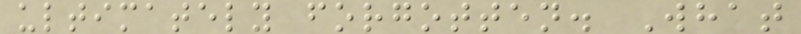ultimately forgotten. What
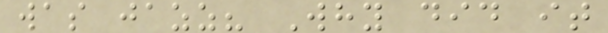was jazz? Why did it
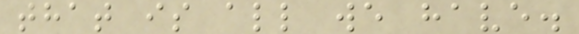that is all we have.
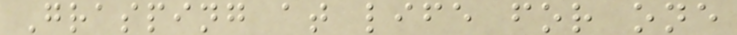Grasping at life for one
